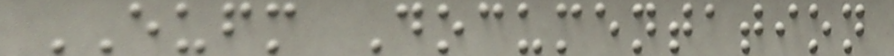EUFM Documentation
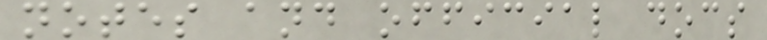notes and official docs
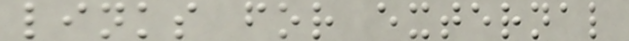links for external
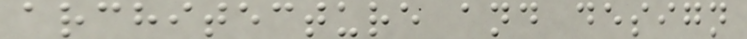architecture and design
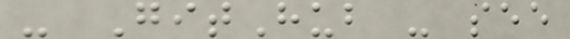- GitHub - see
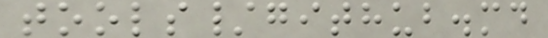tools/github.md
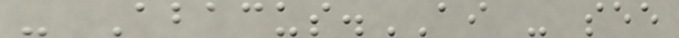- Abacus.AI - see
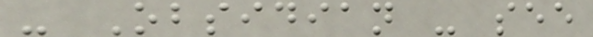- Obsidian - see
